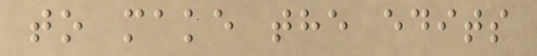to make the edits
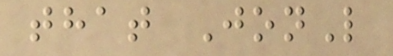that JonL
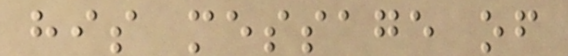his message of
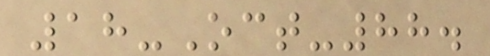18-Oct-88.
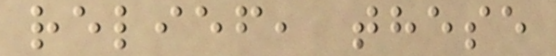relief, these
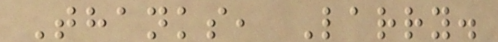Thanks, Larry.
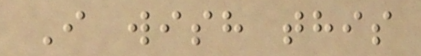I wish this
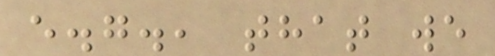e.g., that we
